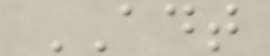ADT
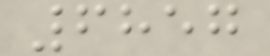6857
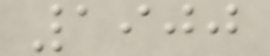1900
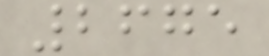2675
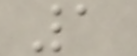1
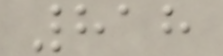818
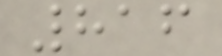816
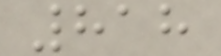818
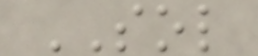SOL
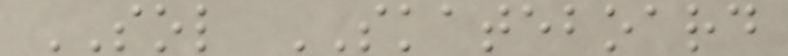SOL SKATEBOARD
